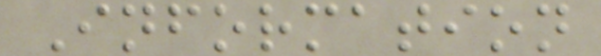Information
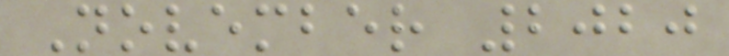November 2020
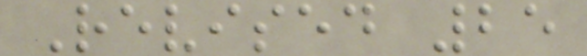Revised 25
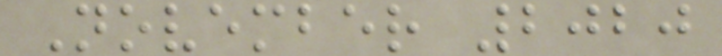November 2020
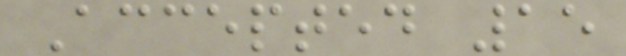Accepted 15
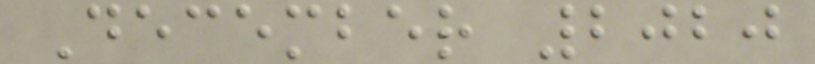December 2020
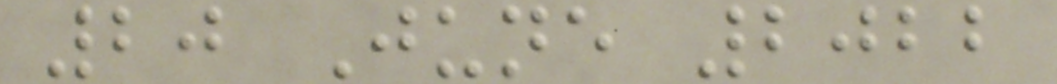20 June 2022
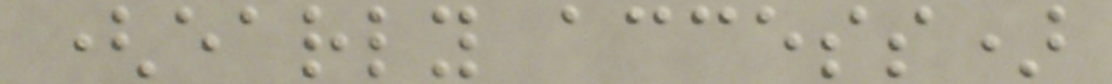(early access)
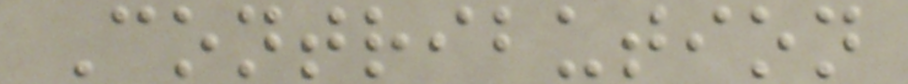Contribution
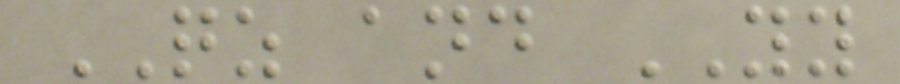QZ and YY
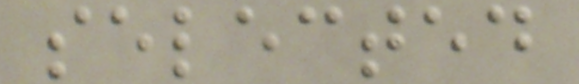selected
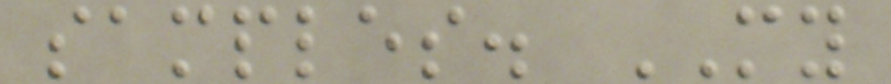samples. MY
